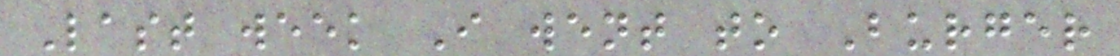Last week I went to Burger
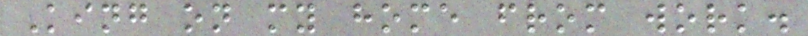King on my home from work.
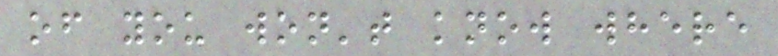of you won't know where
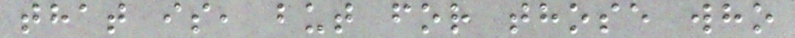that is, but for those who
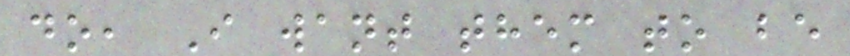do, I want them to be
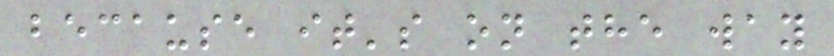because it's on the way
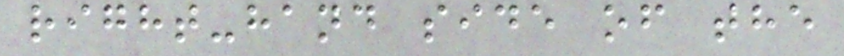right-hand side of the
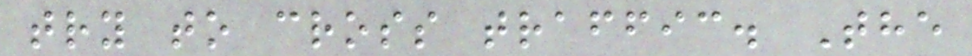try to cross traffic. The
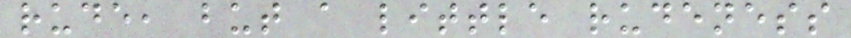rude, but a little rudeness
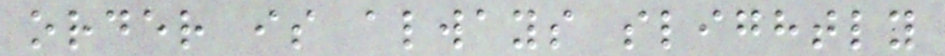order is always slightly
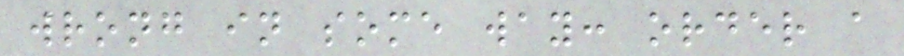wrong in some way: order a
